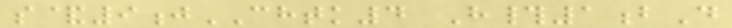s&9jCHTK4 H#1bD
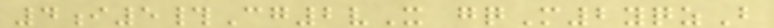4i5#Cg2vX gqM2yqzB
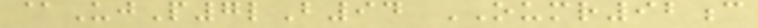@UjP7lB94 OUMR92c
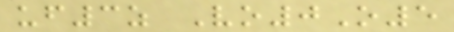uf3z Vo0O5
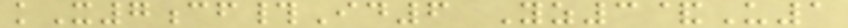kX7cf#Id6 Yz3&U1
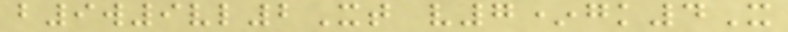b9w9vl2Xt v7*gk4X
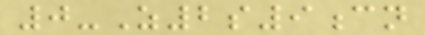0-Z2s9cn
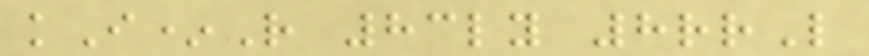kI*R 83ly 8rrL
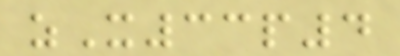zX33p4
